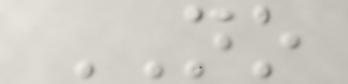NO
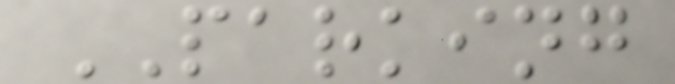PARKING
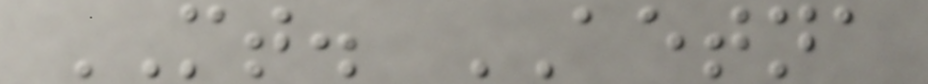MT. AETNA
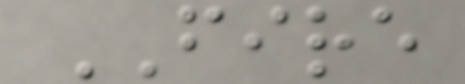FIRE
